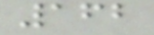162
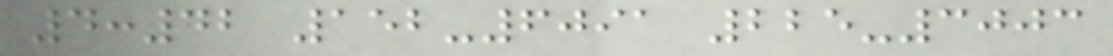4:42 152-6091 225-3003
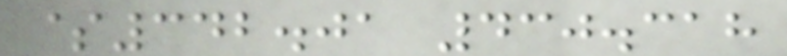$342.01 430.318
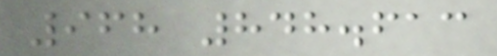968 848.613
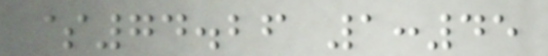$74.26 1:45
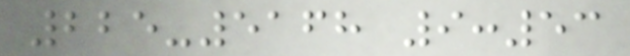225-5168 9:53
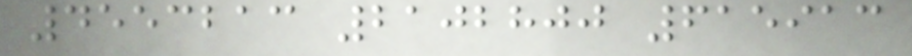4553213 2102800 615913
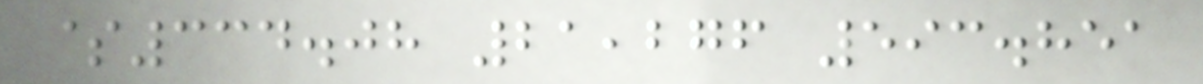$334.08 21,276 593.851
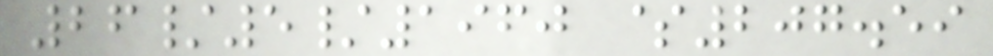26/5/1960 $207.59
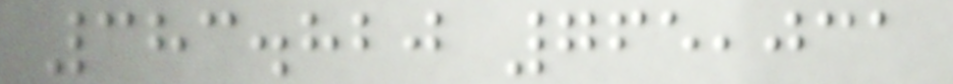383.820 765,031
